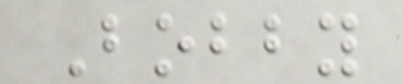Bobby
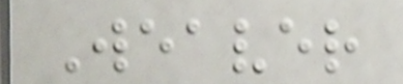Weaver
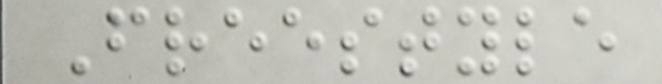Freestyle
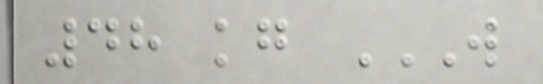48 kg W
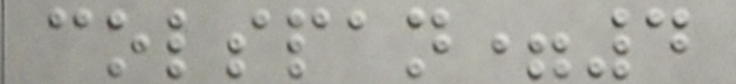colspan=4
